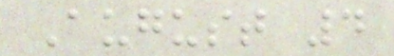August 4
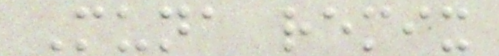Muna remix
